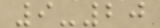9-20
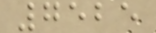7525
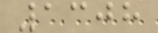1308
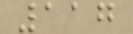117
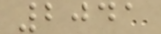2041
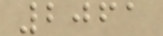2061
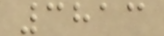3813
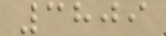3809
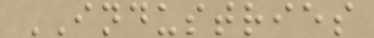INDUSTRIES
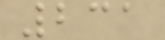231
